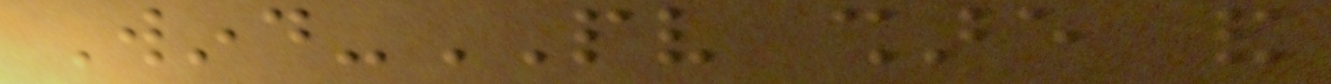Wind-PV share and
